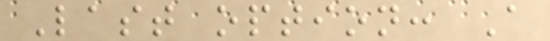Last option: A
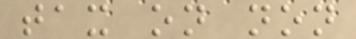tax on non
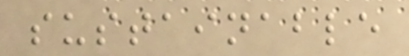sustainable
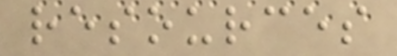resources
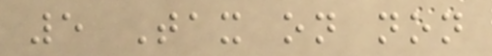5 Tax on non
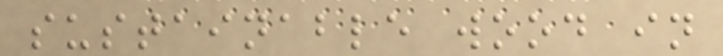sustainable wood in
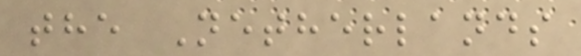the Netherlands
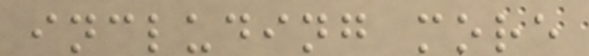including more
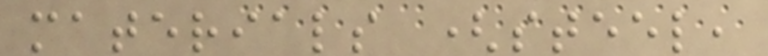materials (steel,
